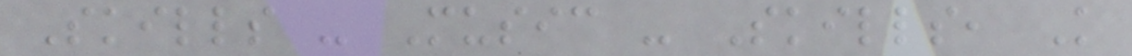Skills - Music - Skills, Knowledge
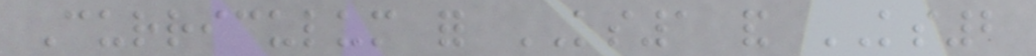Curriculum for KS1 and KS2
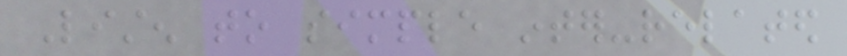Listen to simple inter-related
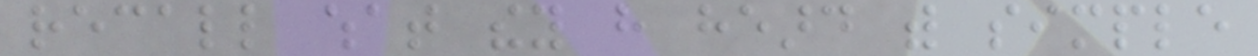recall what they have heard with simple
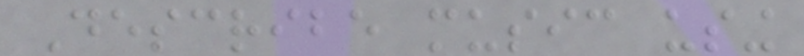Describe music using
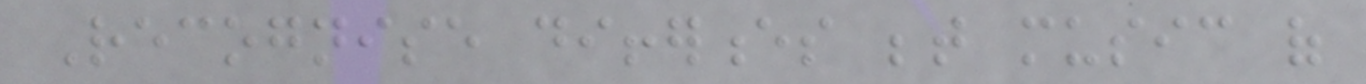Recognise differences between music of
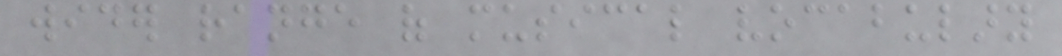wider range of musical vocabulary
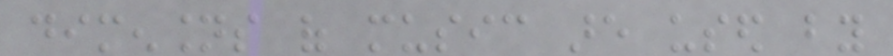dimensions of music are used by
